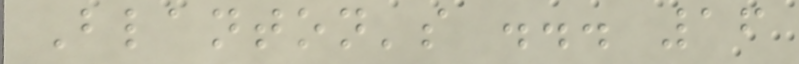Blanton's ... 16
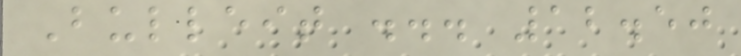Bulleit ... 12.50
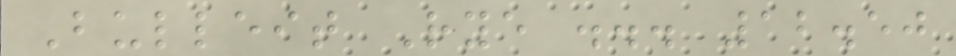Bulleit Rye ... 12.50
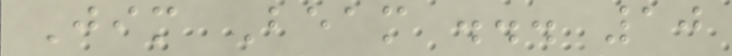Jim Beam ... 10
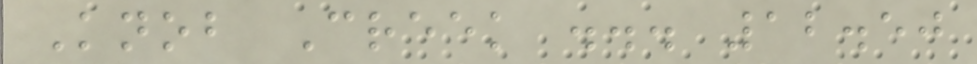Knob Creek ... 12.50
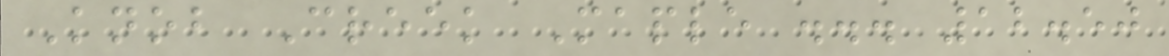Knob Creek Maple ... 12.50
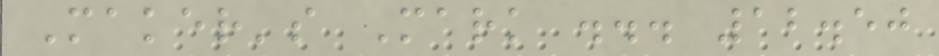Maker's Mark ... 12.50
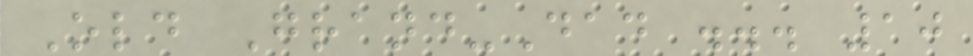Old Grand-Dad ... 10
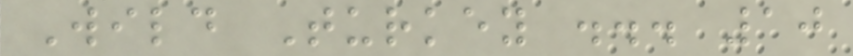Wild Turkey ... 10
